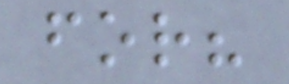for?
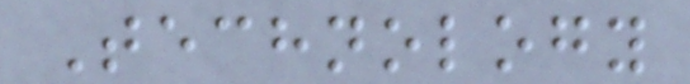Technology
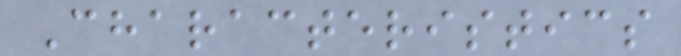Characteristics
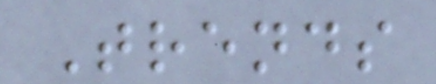Trends
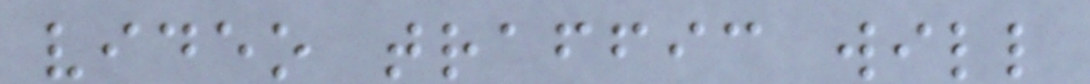video traffic will
